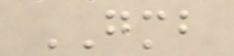GMB
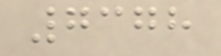7378
